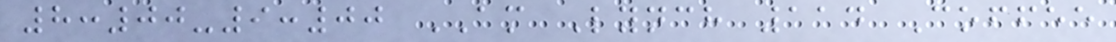8:00-9:00 AM Lynch 114 Coffee
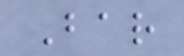Bar
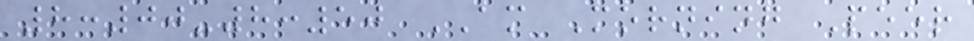8:00-8:50 AM Morning Peer
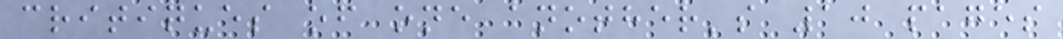critiques of one another's 10 pages
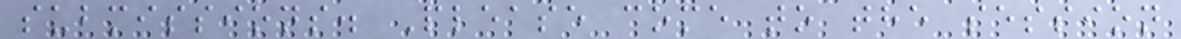submissions. Please come to the session
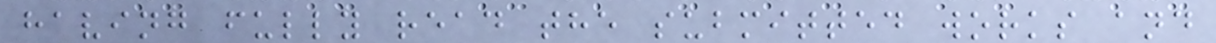having fully read the submitted works and
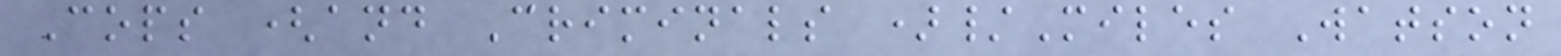Cops (and Criminals )/Miles Watson
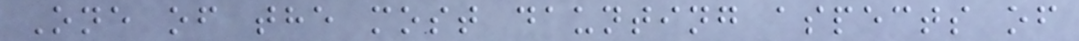One of the most daunting aspects of
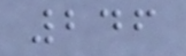246
